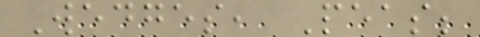Wedges, Peas;
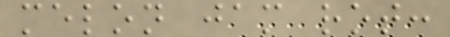melon jam rot:
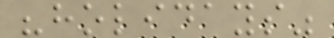"holidays"
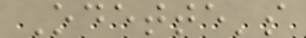Odette's
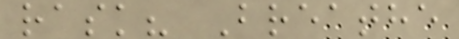rask? Breathe
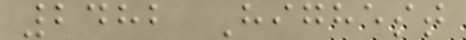2482 Highest
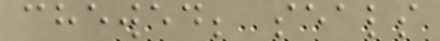chewed; seals
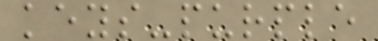keys-purple
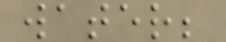water;
